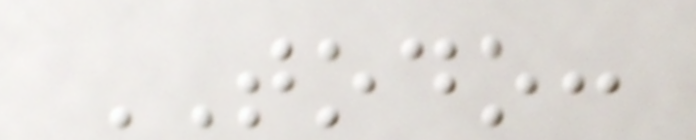TODO:
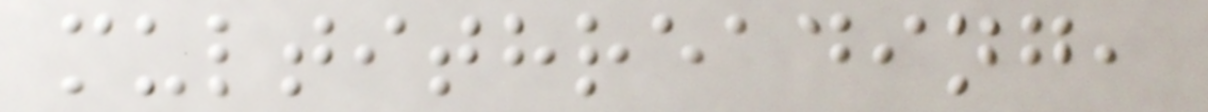multithreading,
